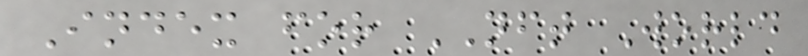Index for NFT World
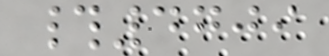#4709
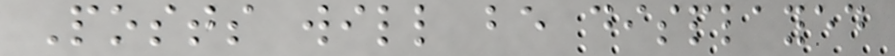Posts will be displayed
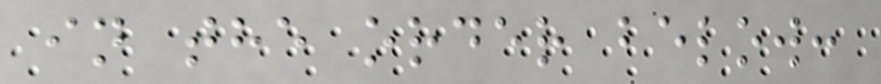in the order below:
